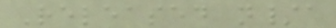Released n/a
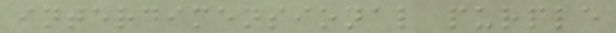interdimensional purple
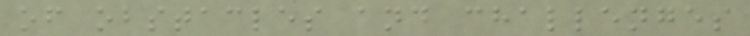of obstacles and challenges
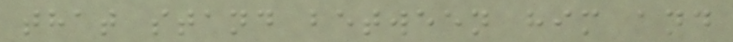that stand between him and
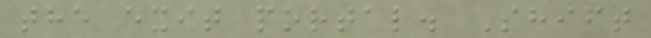the exit portal. Shift
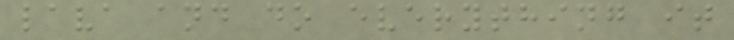lava and do everything it
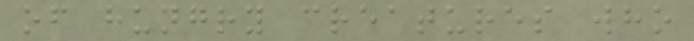of hungry creatures who
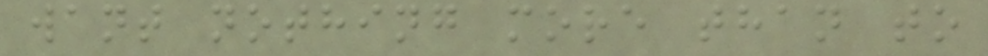want nothing more than to
